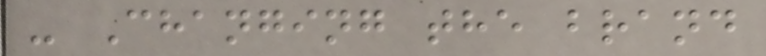- Changing the brand
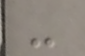-
